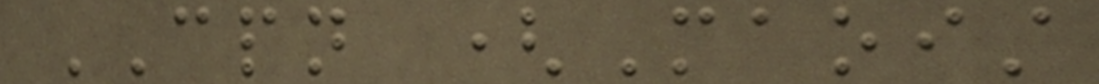CPN (Maoist
